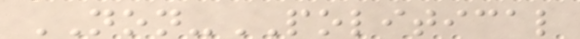NON-POLITICAL
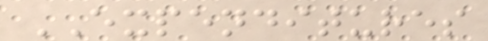EXPENDITURES
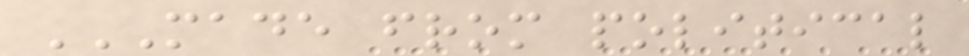MADE FROM POLITICAL
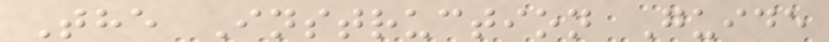The Instruction Guide
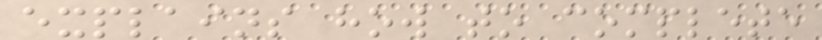explains how to complete
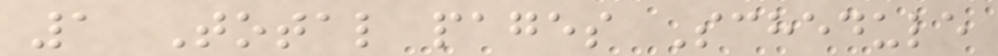1 Total pages Schedule
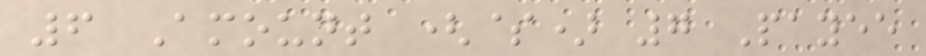6 Amount ($) 7 Payee
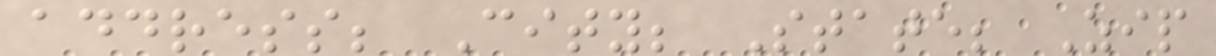address; City; State; Zip
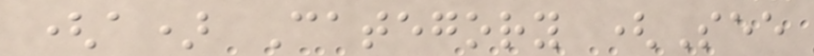(a) Category (See
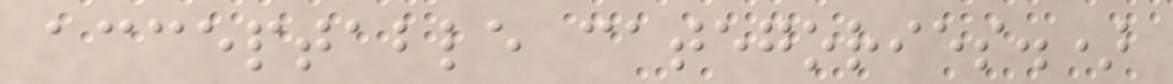acceptable categories.)
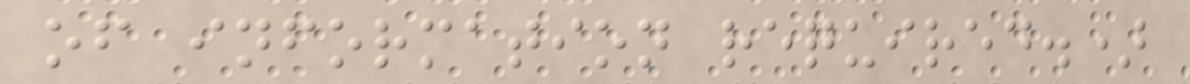of information required.)
